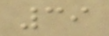39
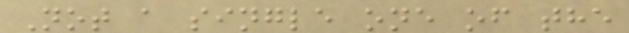Not a single one of the
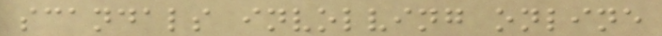scandals involving online
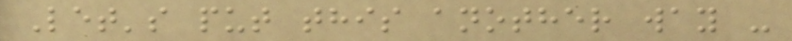Let's put this another way -
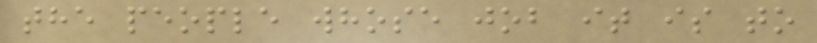the people whose job it is to
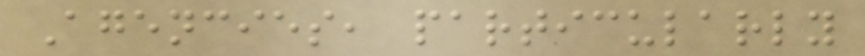Agencies, particularly
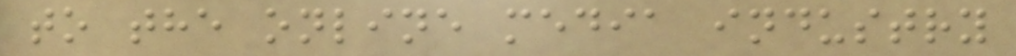to the online media industry
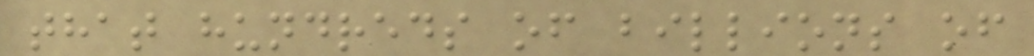that hundreds of billions of
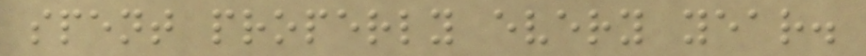spent properly every year.
